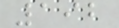192
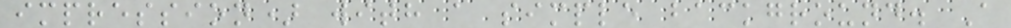impression) with a simple background. A
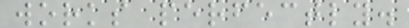works perfectly.
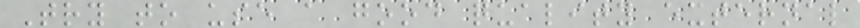Try to use a good quality external
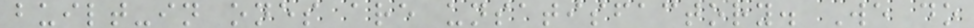built-in ones are unsatisfactory. We do
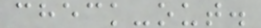check-out.
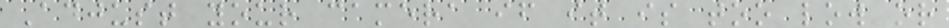Adjust your camera if it is too low or
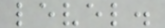level.
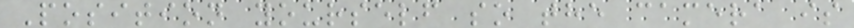Position yourself so the camera is
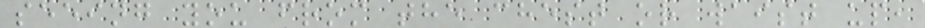seeing you from the chest or waist up,
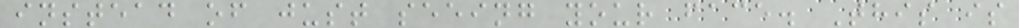instead of just seeing your face. This is
